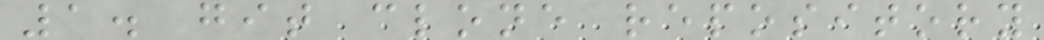1. git clone repository
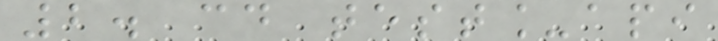2. cd test_api
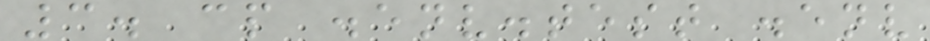3. cp .env.test .env
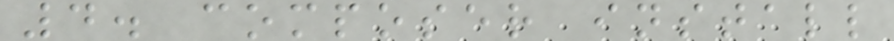4. composer install
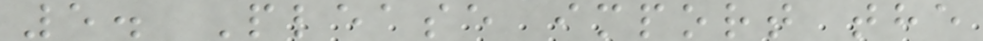5. Please import the
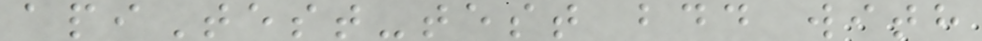apiTest-test bdd with
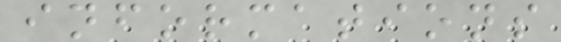informations
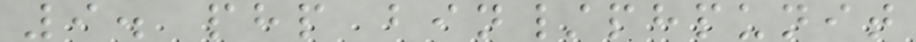9. php bin/phpunit
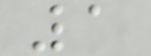1
